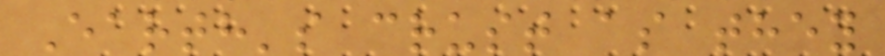Earth's crust as they
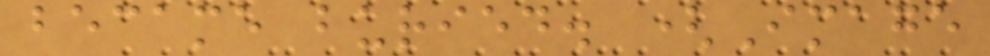became buried. (Image
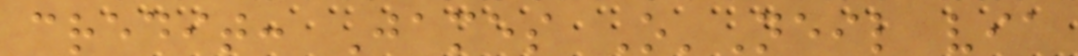credit: James O'Neil via
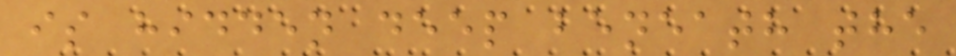is hidden deep beneath the
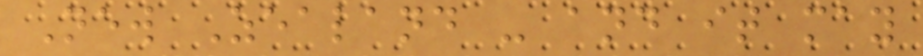New Zealand - and it may
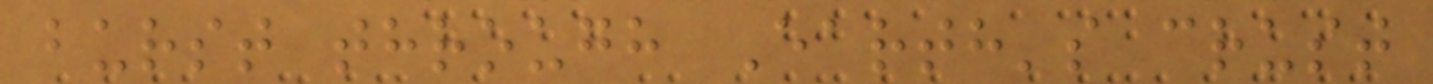burst through Earth's crust
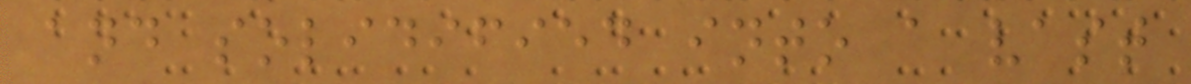and solidified into a vast
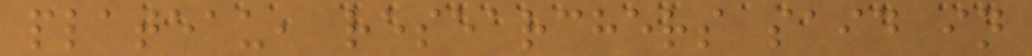plateau, researchers said in
